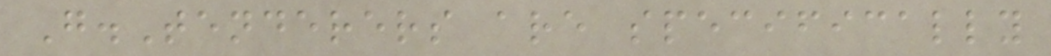G.Tenderers are specifically
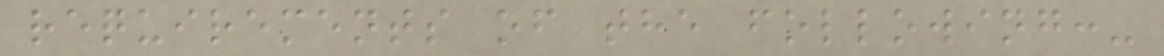requirements of the following:-
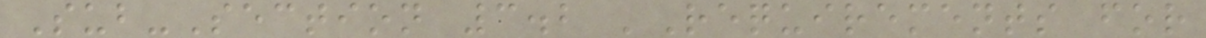Sub-Section 3.2 'Requirements for
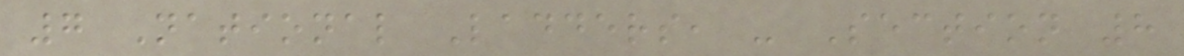7 National Ladders, - Section 8
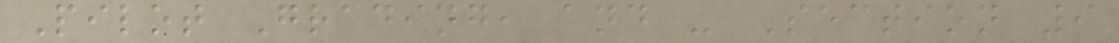Pilot Grading, and - Section 9
